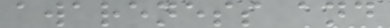awareness and
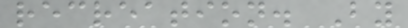recreation. By
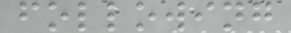following
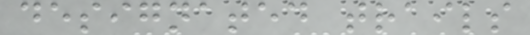designated trails
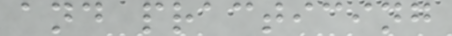and practicing
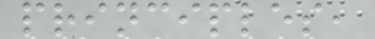principles,
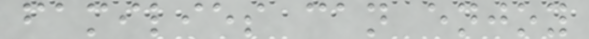families can enjoy
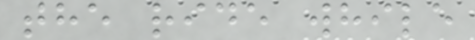the ride while
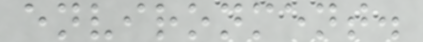environment.
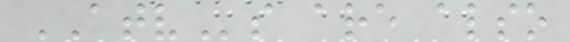ATVs are also
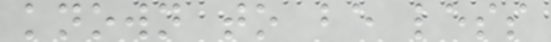known to be less
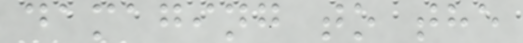damaging to the
